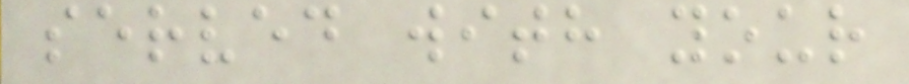served with your
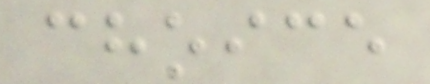choice
